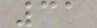31
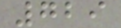729
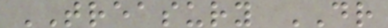TREASURY DR
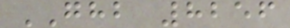GHB 8256
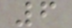6
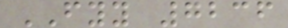FYY 7236
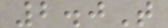2.0T
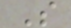S
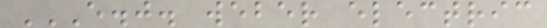E.J. WEBER ELECTRIC
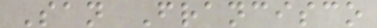San Francisco
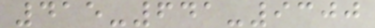415-641-9300
